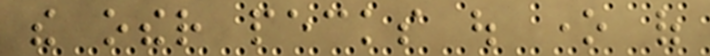the other pecks out one of
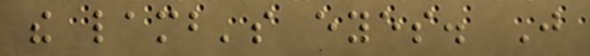the lamb's eyes. Just
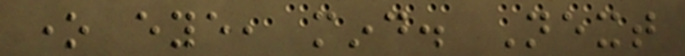one eye, mind. Next
